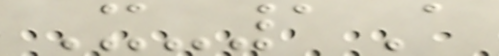X-1A
